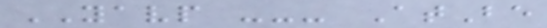YAVP --- AtBe
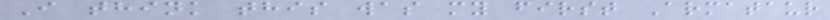I think this was my first Armataur
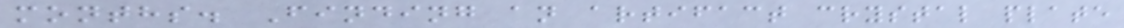months. Finding an artifact crystal plate
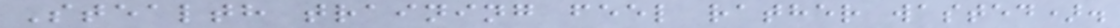Stealth training feel rather wasted).
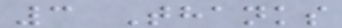3 Thanks
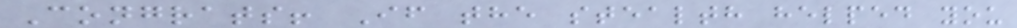Congrats! If the stealth helped you
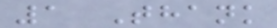1 Thank
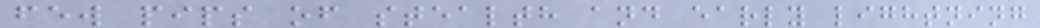few pips of stealth and early lightning
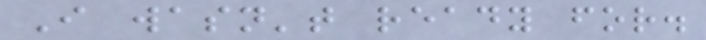I wasn't ready for.
